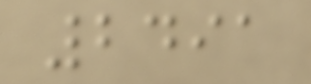2491
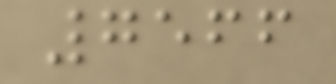7566
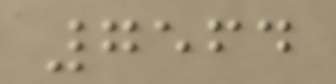7564
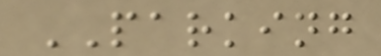PARKING
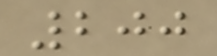200
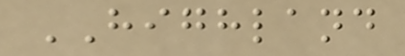HIGHLAND
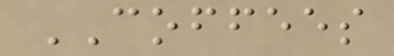COFFEES
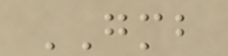GMB
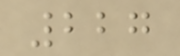227
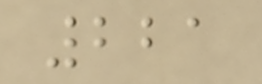221
